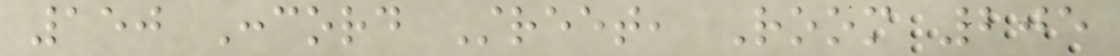150 Concord Street, Room 205
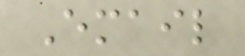Email
